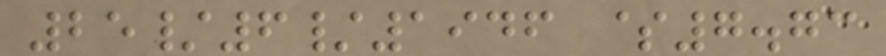25/6/1946 $7.73
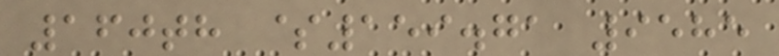160th $159.71 9585
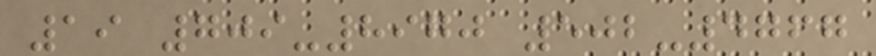19 709-8970 502-4767
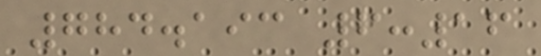784.193 6:16
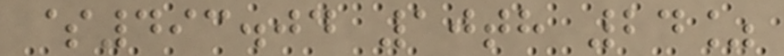$493.04 10th 24%
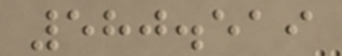580.519
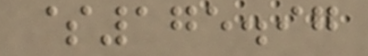$175.97
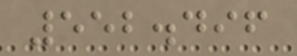552.496
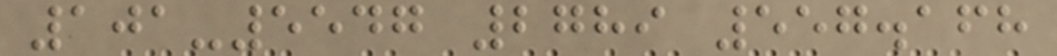101-5547 2789 557.168
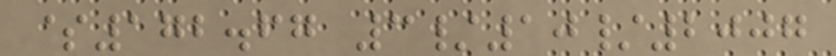$172.67 3/10/2007
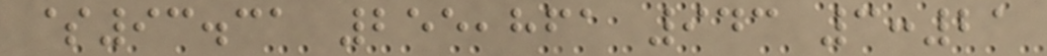$93.31 255,861 943 3:21
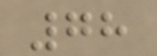78
